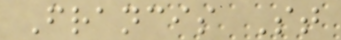Francis St
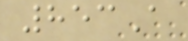853A
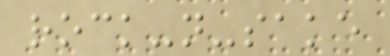rock-n-sake
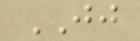JJ
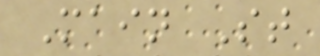Main St
